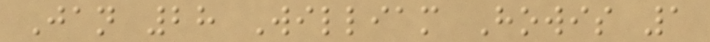Jan 28 William Howis 1
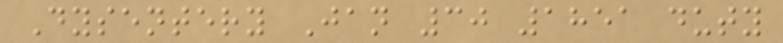Dysentery Jan 30 1851 duty
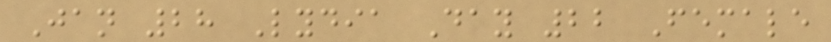Jan 28 Lydia Day 22 Female
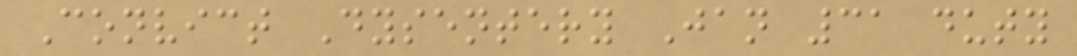Convict Dysentery Jan 31 duty
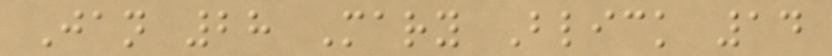Jan 28 Mary Blick 14
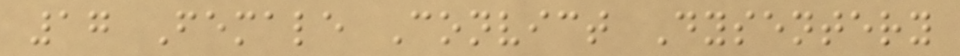17 Female Convict Dysentery
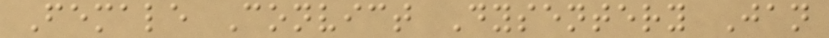Female Convict Dysentery Jan
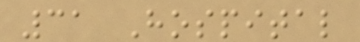31 Hospital
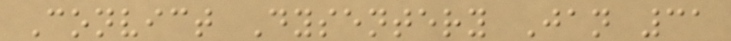Convict Dysentery Jan 31
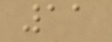11
